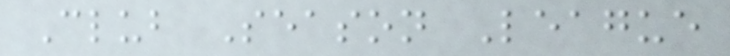Club Season League
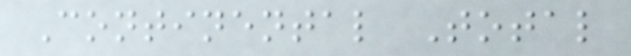Continental Total
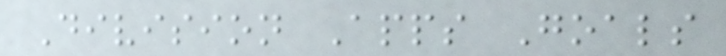Division Apps Goals
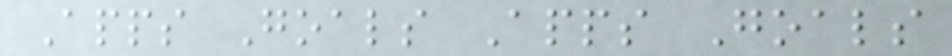Apps Goals Apps Goals
